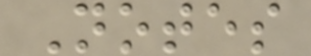Notes
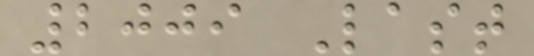2009 Last
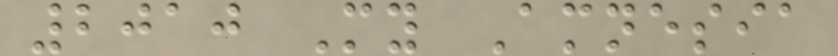2010 My Amnesia
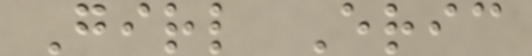Girl Eric
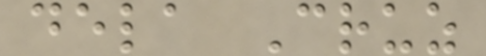dela Cruz
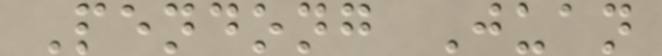Pendong Juan
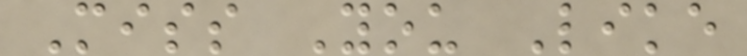Miss You Like
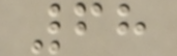68
